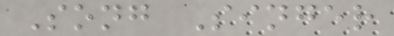Song Singer
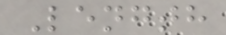Length
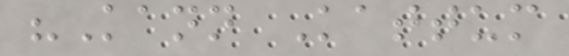"Kann Kattum
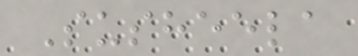Susheela
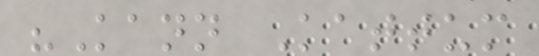"Kann Kattum
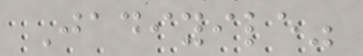Jadiyile"
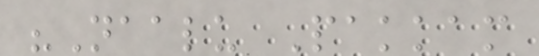"Naalu Pakkam
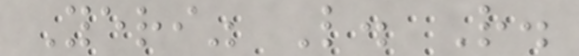Yeri" L. R.
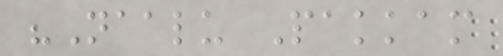"Naalu Pakkam
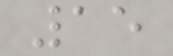15
